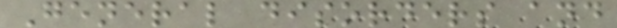General disorders and
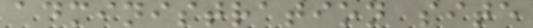administration site
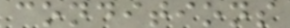conditions
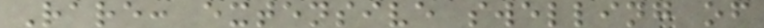Rare: extensive swelling of
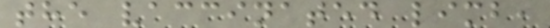the vaccinated limb,
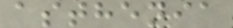asthenia
